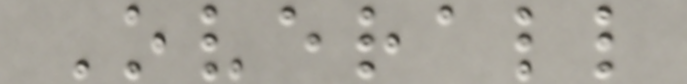Overall
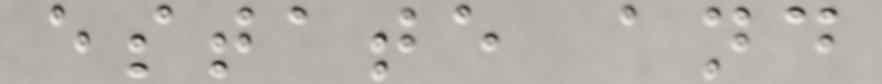estate and
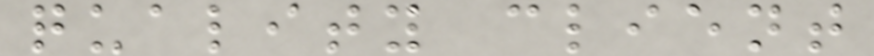quality client
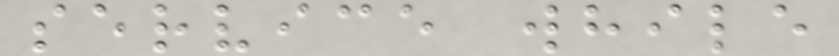service while
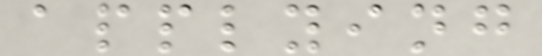applying
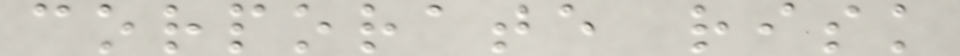corporate risk
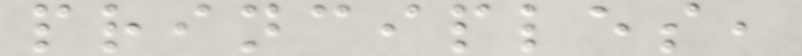principles,
